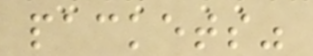packets"
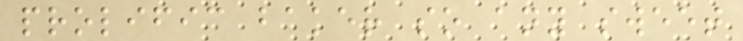prolific baker so any sweet
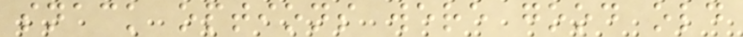snack options were good old
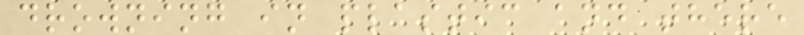drowning in plastic and there
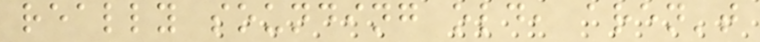really sounding old, aren't
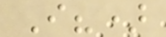I?)
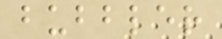bubbler
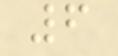6
